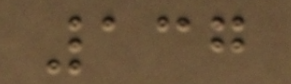137
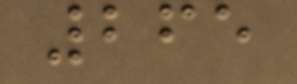265
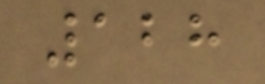128
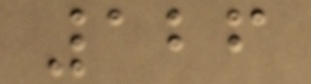126
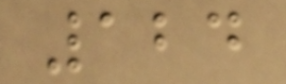124
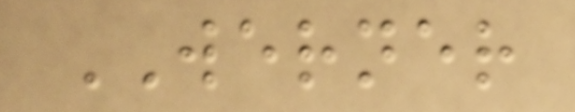WERNER
